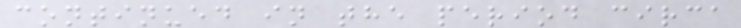continued in the period circa
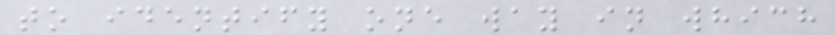to identify one way in which
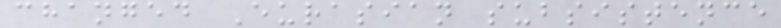changed Eurasian subsistence
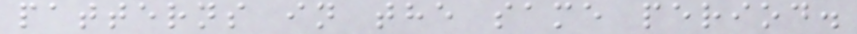patterns in the same period.
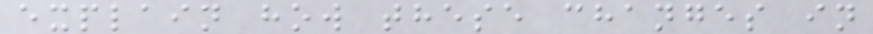explain how these changes in
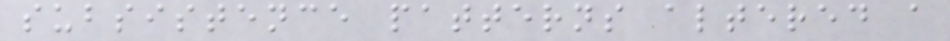subsistence patterns altered a
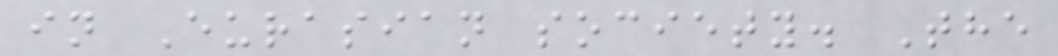in Eurasian society. The
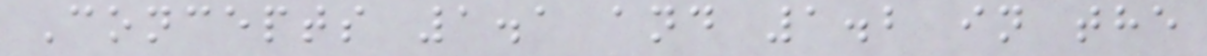Concepts 1.1 and 1.2 in the
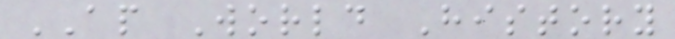AP World History
